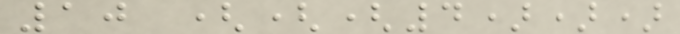10 (((4)))
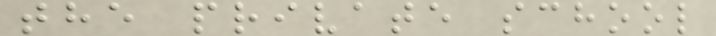the private school
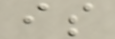is
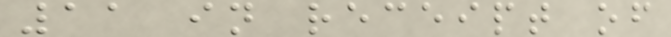11 in receipt of
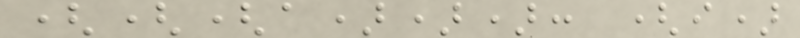(((a))): (i)
